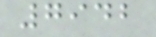7942
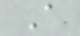A
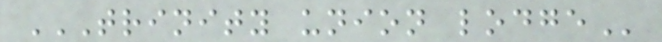TRINITY UNION LODGE
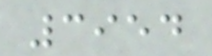3954
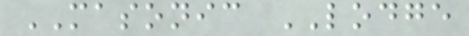MASONIC LODGE
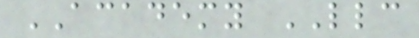ACADEMY LLC
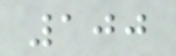100
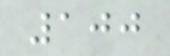100
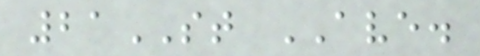21ST AVE.
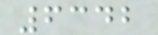6342
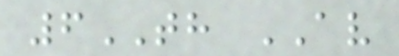6TH AV
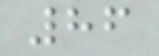86
